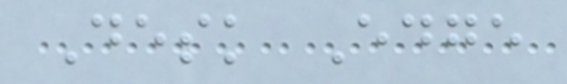Desk Edge
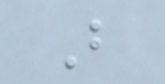B
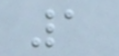1
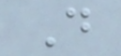D
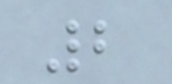2
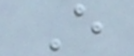E
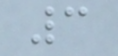3
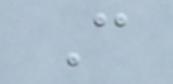C
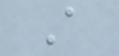A
